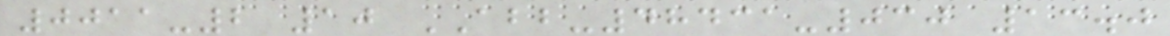0011-2 10 ABB-48431-030 13.0
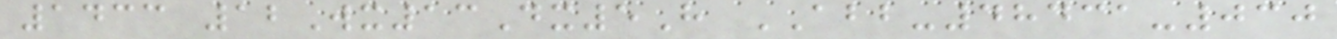1433 12Wx13Dx5H ABB-48431-030
